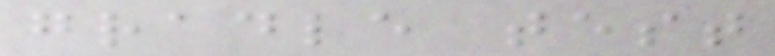gradle test
